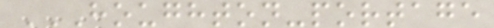HOUGHTON-PORTAGE
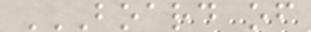BOARD OF
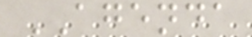AGENDA
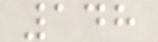148
